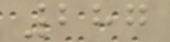287
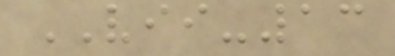VII-13
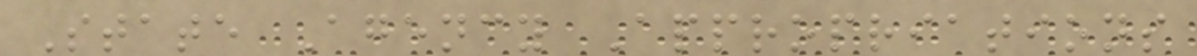State Agency Appropriations
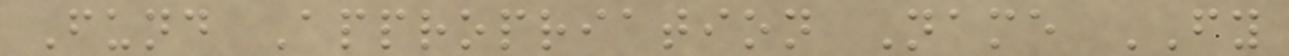Fund Appropriation Name FY
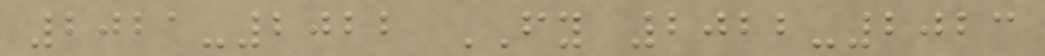2021-2022 FY 2022-2023
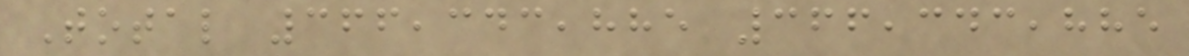Total 366,343,885 366,343,885
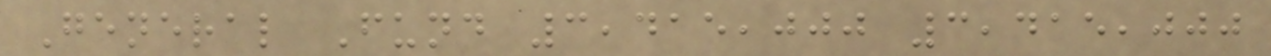General Fund 3,415,000 3,415,000
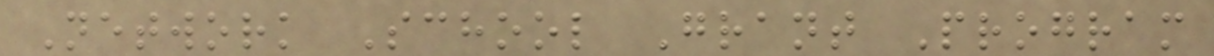Network School Grant Program
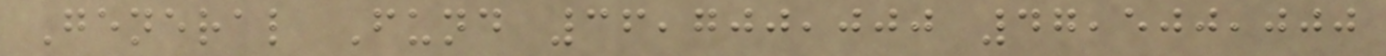General Fund 36,700,000 47,500,000
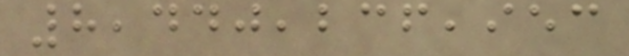8,440,236,953
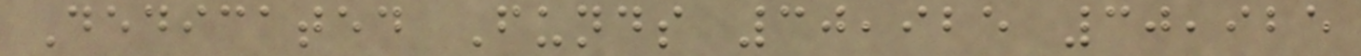Dedicated Funds 30,925 30,925
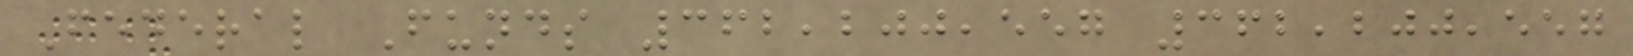Federal Funds 362,200,557 362,200,557
